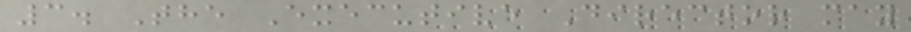3. The Executive Director may
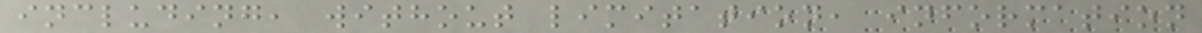including, without limitation, information
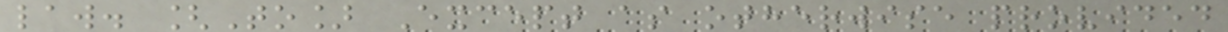law. [To] Except as otherwise provided
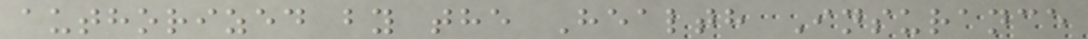authorized by the Health Insurance
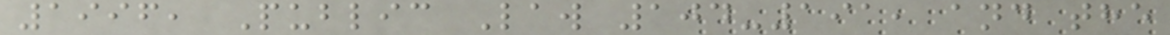1996, Public Law 104-191, and the
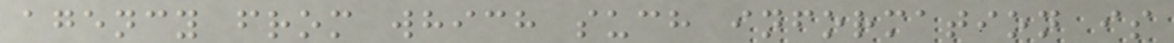agency from which such information is
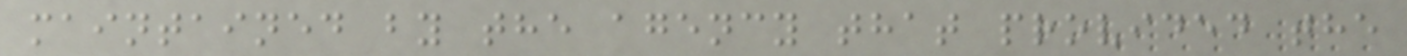maintained by the agency that provided the
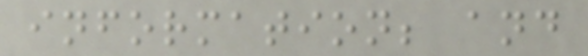information; and
